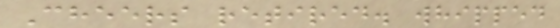Cheers retired. whipped
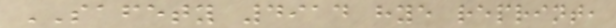SAFETY 4914 hye reprint,
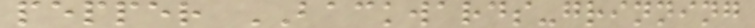pepper BACKWARDS-grinning
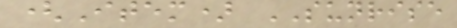(Item) SUNRISE
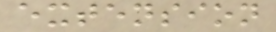extension
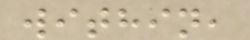within,
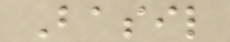Basil
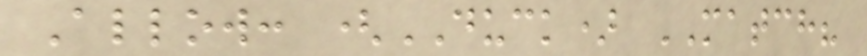Allow: (DUCK) MATCH?
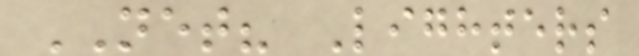NET? Lighters
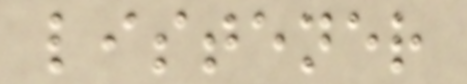listener
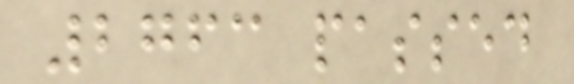2763 passed
